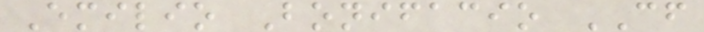Emilio Bonifacio CF
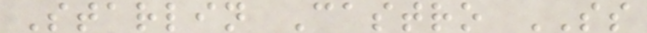Starlin Castro SS
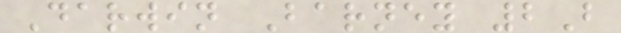Darwin Barney 2B
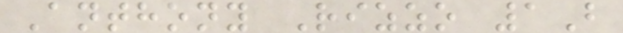Anthony Rizzo 1B
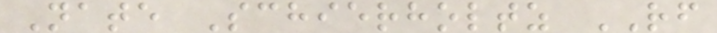Nate Schierholtz RF
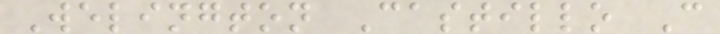Welington Castillo C
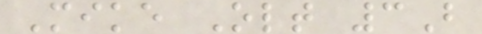Mike Olt 3B
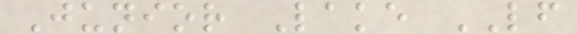Junior Lake LF
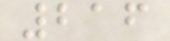216
